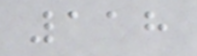118
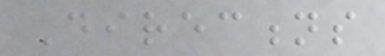Directions
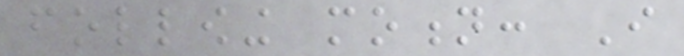following motion: I
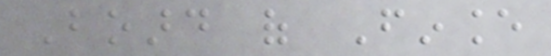Board of Finance
